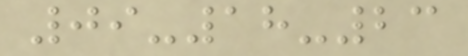09-18-23
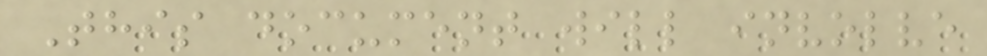This document will involve
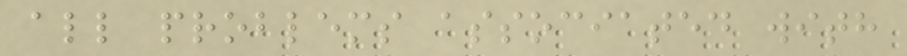all problems associated with
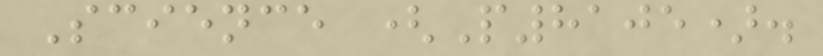Science (P8105).
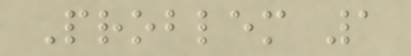Problem 1
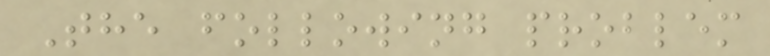The following problem
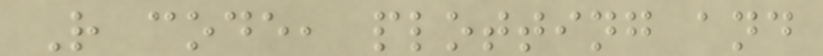R code, plotting and
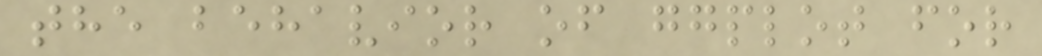the behavior of ggplot for
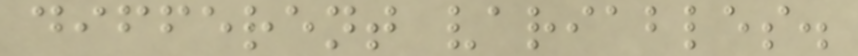different variables.
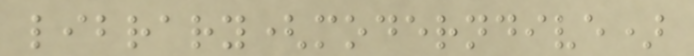library(moderndive)
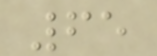65
